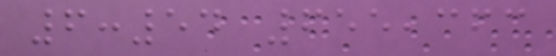6:54 655,363
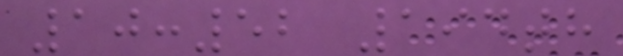10:52 194th
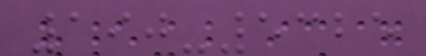190-5325
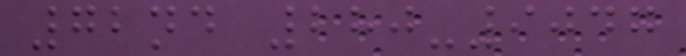72nd 280-9047
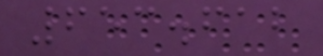653.612
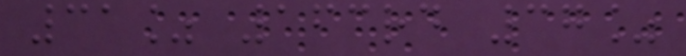31% 163rd 37%
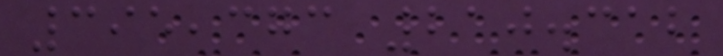395,373 210.312
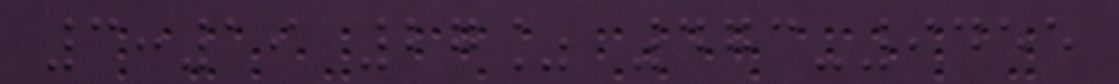3:19 27% 473-9455
